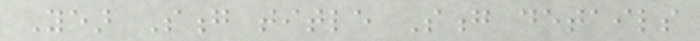Year Song title Song details
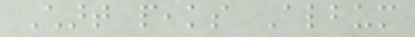Chart peaks Album
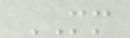MM
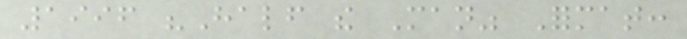1996 "Half the Man" Format:
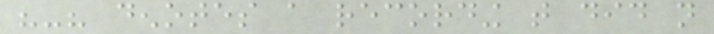"-" denotes a recording that did not
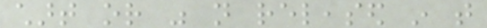chart or was not released in that
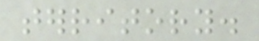territory.
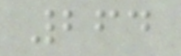264
